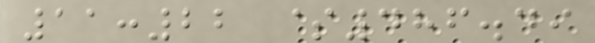11:22 $486.49
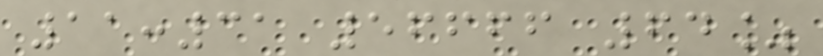11:31 56666 64%
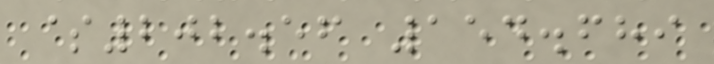$202.56 154.689
